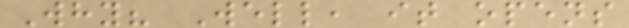Why? Well, it opens
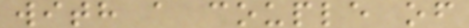with a couple of
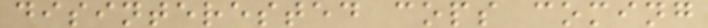disinterested cops coming
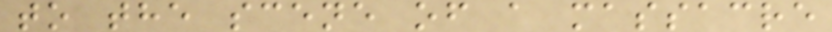to the scene of a massacre
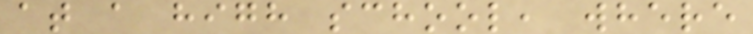at a high school, where
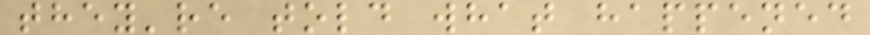they're told what happened
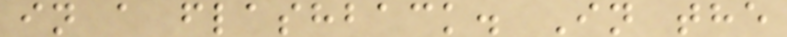in a flashback. In the
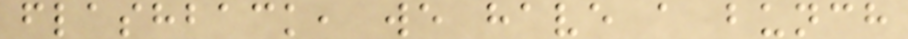flashback, we have a bunch
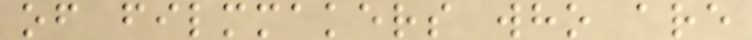of filmmakers who are
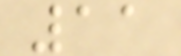11
